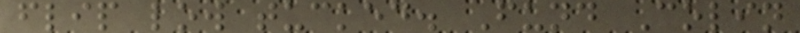flip low tucked. Fund Colin
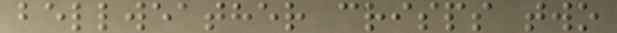bellweather crisps two
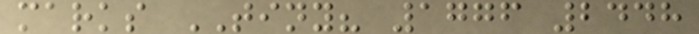marks TINY? 1776 2448
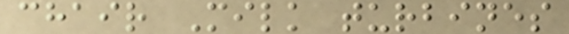chair Milk turbines
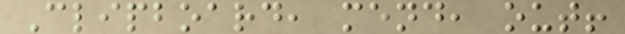Clipboard, mend, out!
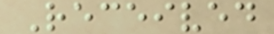Received
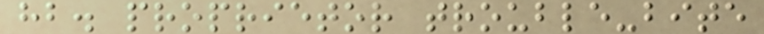hb. proprietor trouble-bite
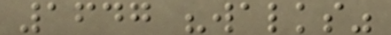1647 "walks"
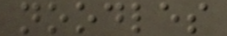noodles
